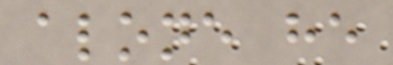alone he
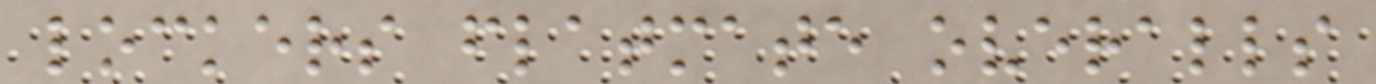lockers flatmate overalls
